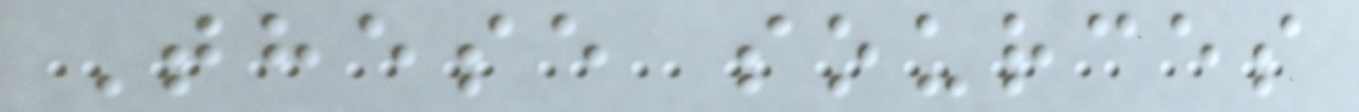These sources
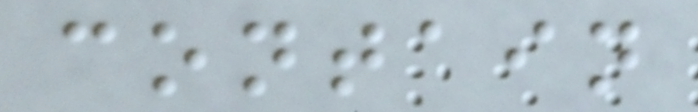contain
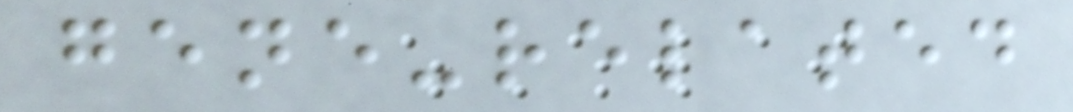gene-related
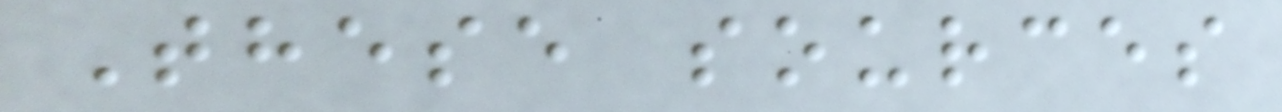These sources
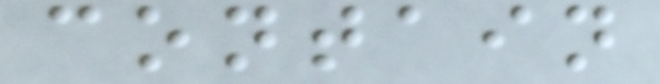contain
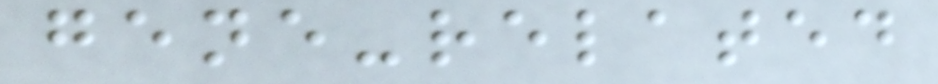gene-related
